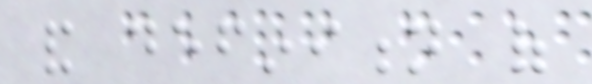and definition of
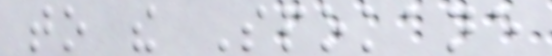to the Spokane
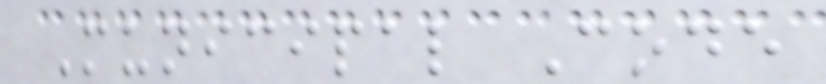Municipal Code
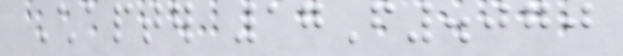Chapter 17F.070
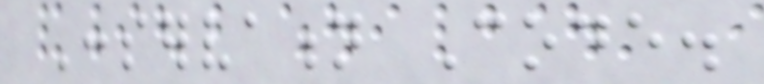Conservation Code.
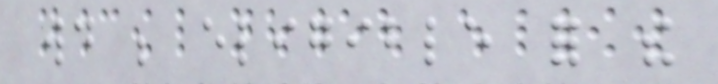would be eligible for the
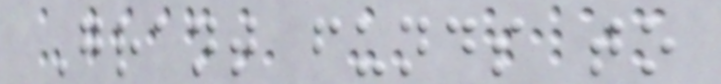Grant funds to
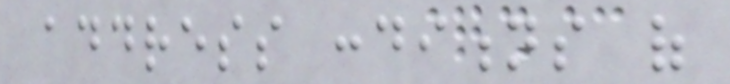address conditions of
